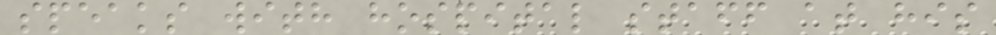speaks with hospital staff at his
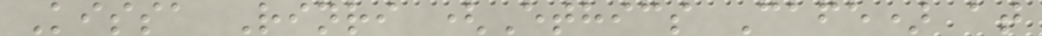Kissa Rinri (Ethics Cafe) at
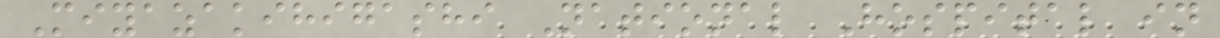Miyazakihigashi National Hospital in
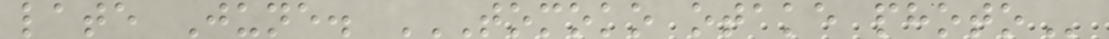late June. TOMOKO OTAKE PHOTO
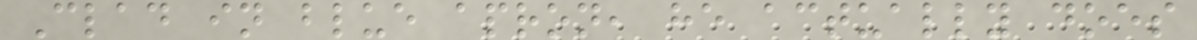Clad in blue apron, he actually does
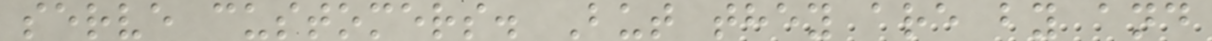serve customers. But they are by and
